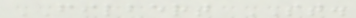FILBERT ST.
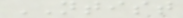NTIST
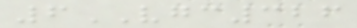6VGC326
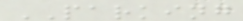PARKING
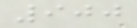900
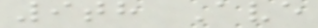9th Ave
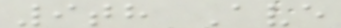9th Ave
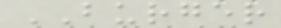BURGER
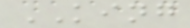KING
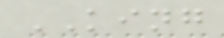KING
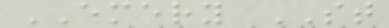EMERY ST
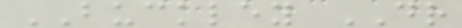BUCKLEY DR
